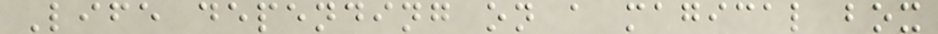Life depending on a magical box
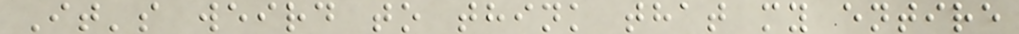It's weird to think that my entire
